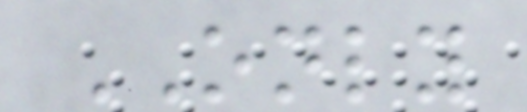ONLY
